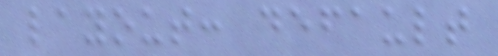layout: default
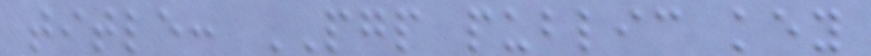title: PGP public key
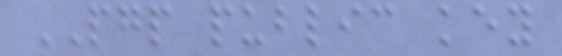PGP public key
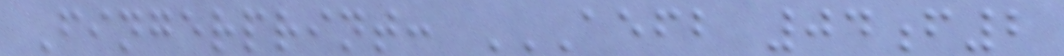Fingerprint: AEFB 04F2
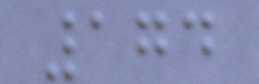174
